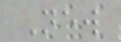New
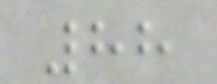88
